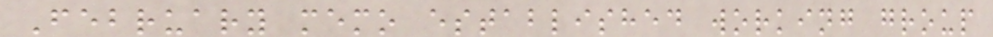February memo established working group
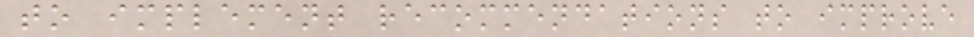to implement recommendations to improve
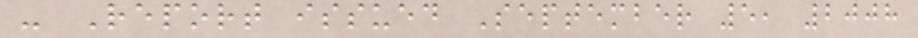- Report issued September 5, 2008
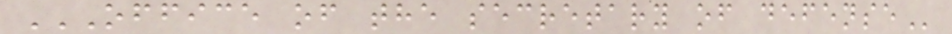OFFICE OF THE SECRETARY OF DEFENSE
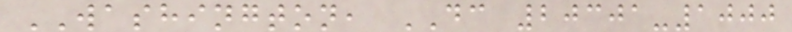WASHINGTON, DC 20301-1000
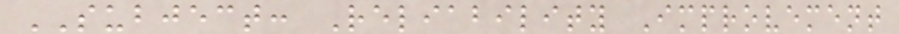SUBJECT: Reliability Improvement
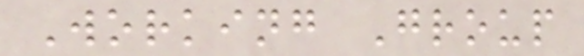Working Group
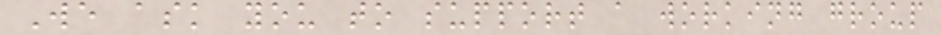We ask you to support a working group
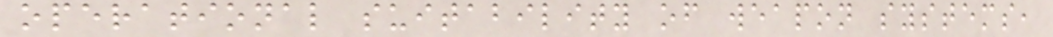operational suitability of weapon systems,
